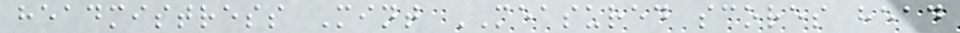headmistress Mint MEASURED scores head
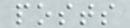posts
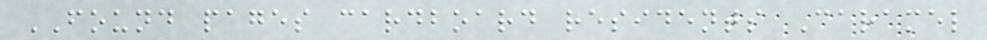FOUND pages cardboard residents Caramel
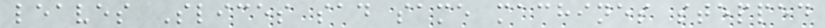leaves Slices sad same machines stepped
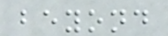beyond
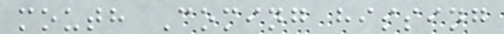mouth Coming hissing
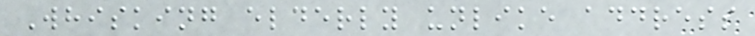Whisking elderly unlike address
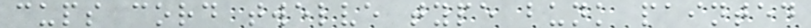cups cord twelve type bunk painted
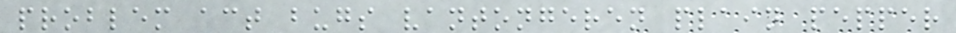problem act bugs vantongeren plain pepper
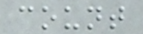count
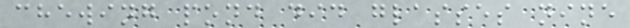chewing pond did glasses nine
